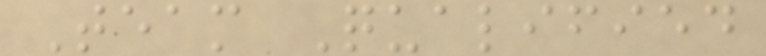Team Qualified
